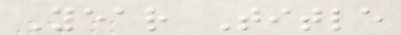Year Title
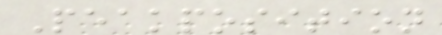Peakposition
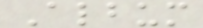Album
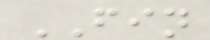FIN
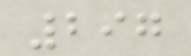297
